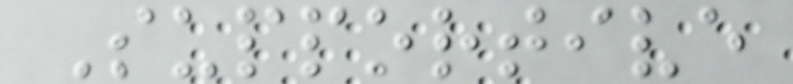Supportive
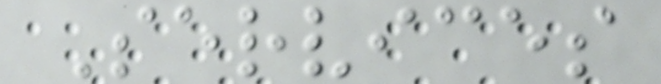Services
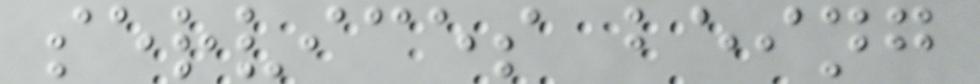services being
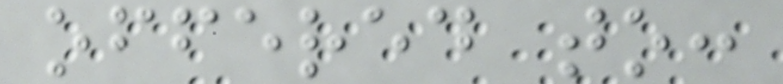offered to:
